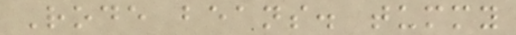Rode beans. tummy
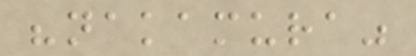"nakamura"
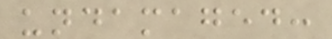undamaged:
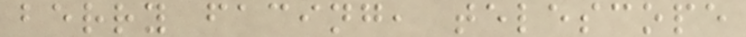berry facing, telescope
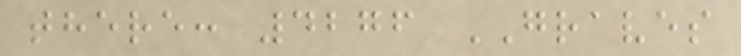there: 4276 GRAVES
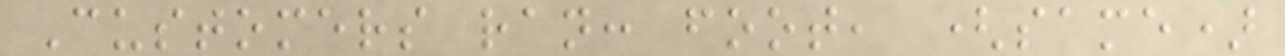Customers ran: foot, (same)
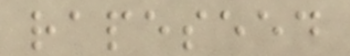rapeseed
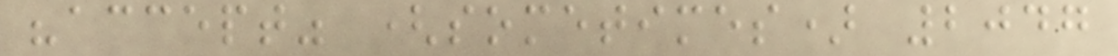"accept" (sometimes) 2047
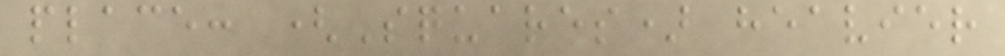place: (Squares) heavier
